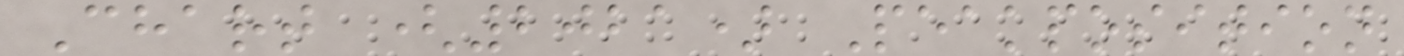Chart (2021) Peakposition
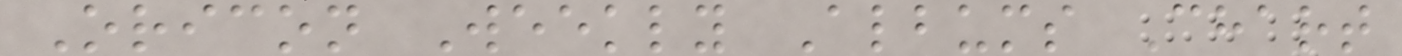Oricon Weekly Albums Chart
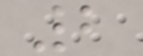2
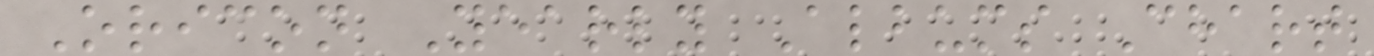Oricon Yearly Albums Chart
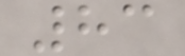83
